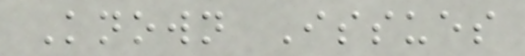Known Issues
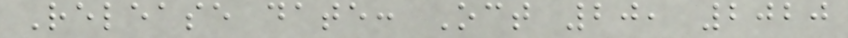Release date: Oct 20, 2020
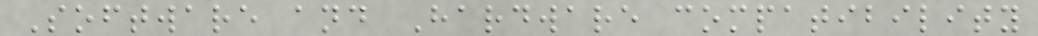Software and Hardware compatibility
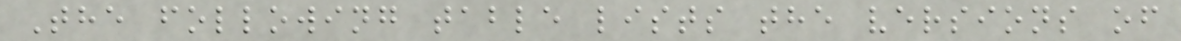The following table lists the versions of
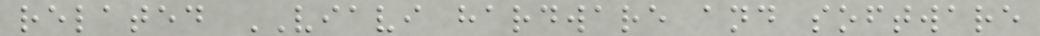related VIAVI hardware and software
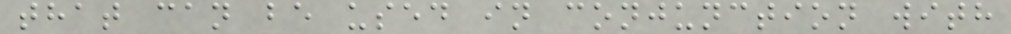that can be used in conjunction with
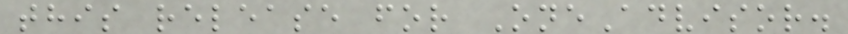this release for OneAdvisor.
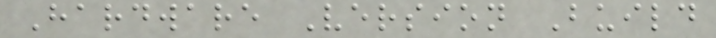Hardware Version Build
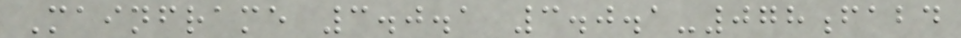Mainframe 3.0.1 3.0.1-078fabd
